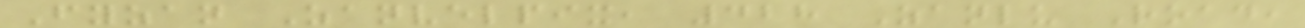Fyzan Zanvelpix, 428 Zanlu Road,
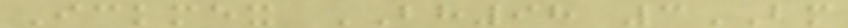Ickmex BH98 3BM
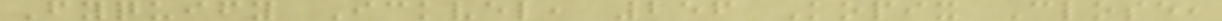Fyquify Ickvel, 256 Kopix Close,
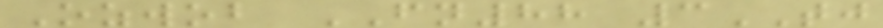Ozwob FN88 3TJ
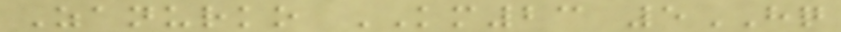Zanurko KM23 5HQ
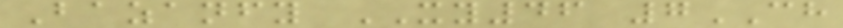Bazanfy XY46 7CH
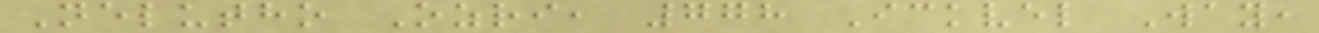Nelutho Ozri, 778 Ickvel Way,
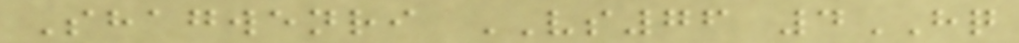Shagwenri VS76 4HQ
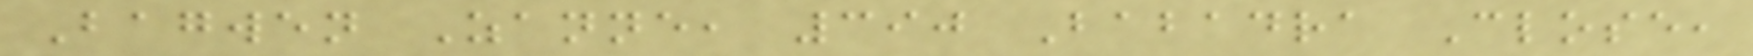Bagwen Zanne, 390 Babadra Close,
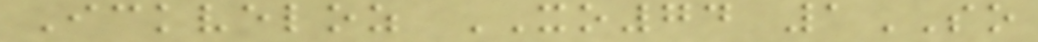Ickveloz XO74 1SO
